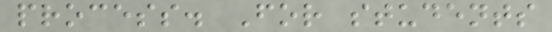process. For students
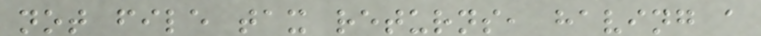not file tax returns, having a
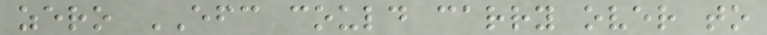zero EFC could carry over to
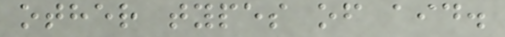other types of aid.
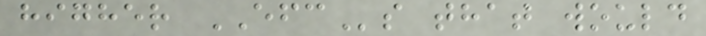higher EFCs that would
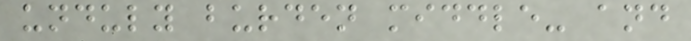unduly burden middle- and
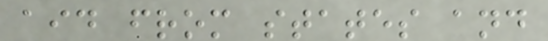aid from states and
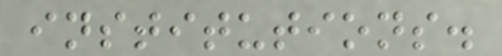institutions.
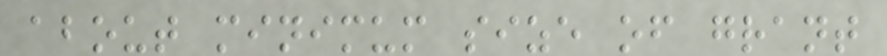about minimum size of grant
